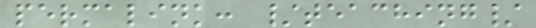permalink: /teaching/
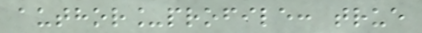author_profile: true
